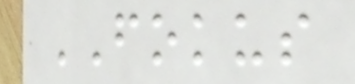FOKUS
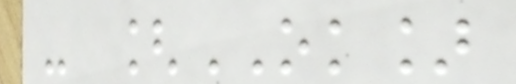- [OK]
